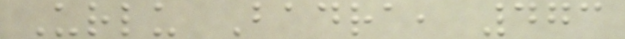Urlu Badra, 473
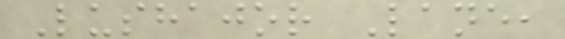Lushajor Lane,
